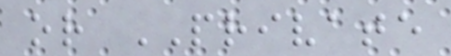or PRIVATE
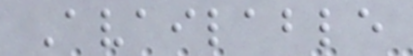Available
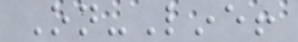On-Line!
